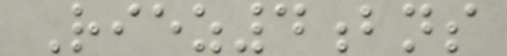Riez4bns
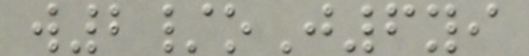w2/oJ6yi
